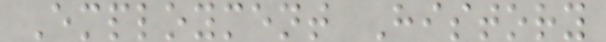Employment History
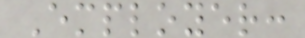Employer:
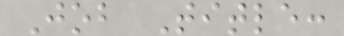Job Title:
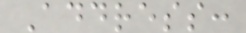Address:
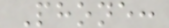Phone:
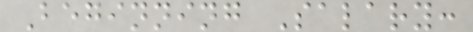Beginning Salary:
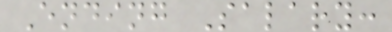Ending Salary:
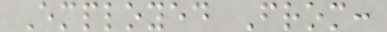Employed From:
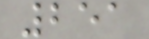251
